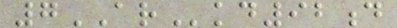7ARkd92d
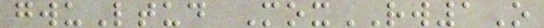gwuLtud MoxRW1O
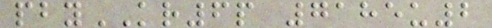pbyKR6p 7185u2
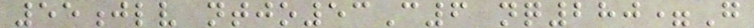55jlv ntjo53C6 nq280=G
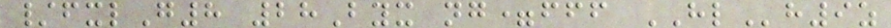/fxlG8 28Byx ng=fff HLh9z
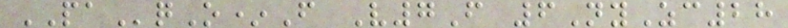PAqO*F V7F 6NyZc28
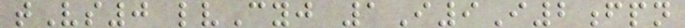tVs0 lvCyj 1I9I2fpn
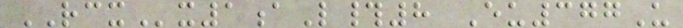RCXx1aL#8 Eu377U
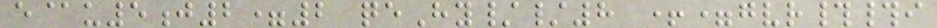e@u5j2=2 qeHy//8 +=gvr##i
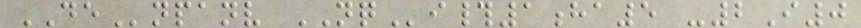DEnpanv NQi#1ha5 -2I0
